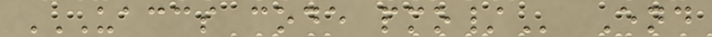UACCS CODE PMO/ End
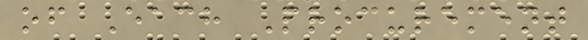of Each Procurement
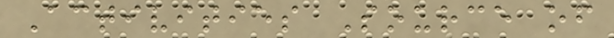Activities Source of
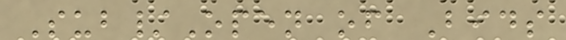Sub/Open of Bids
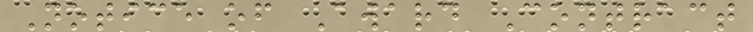Notice of Award Contract
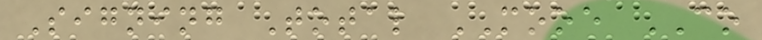Signing Total MOOE CO
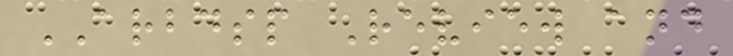ARBDSP Review and
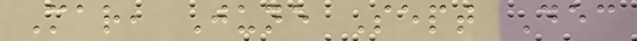Mar, June Sept Dec
